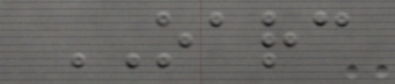OARC
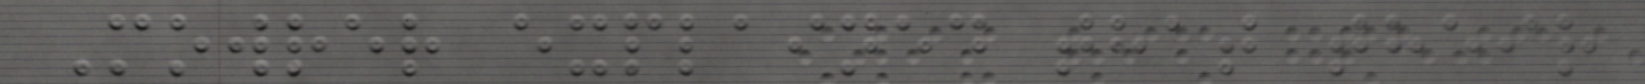Mowrer explained that their
